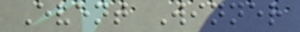Event Winner
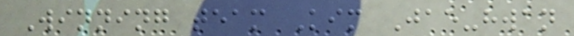Winning team Kim Jae-hwan
